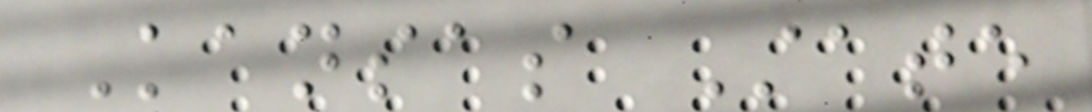Kansas State
